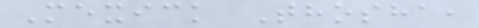Mexick Thosha,
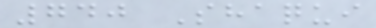740 Shaqui
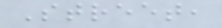Street,
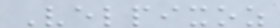Velpixoz
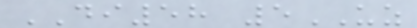DI58 5UZ
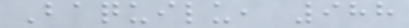Baquilu, 988
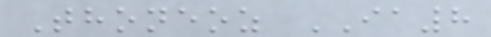Thoneoz IA8
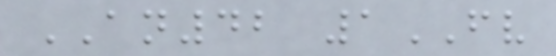AN42 1FV
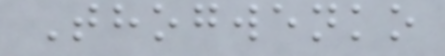Thogwenko
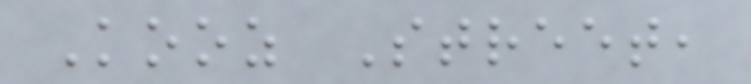Kooz Street,
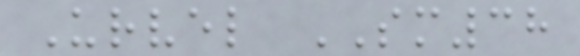Urvel SM38
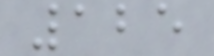125
